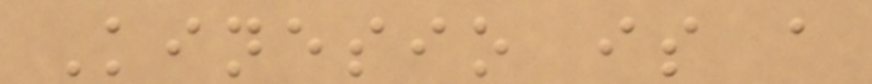Kinesio is a
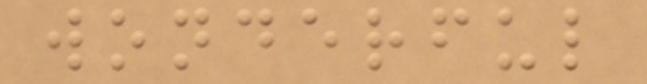wonderful
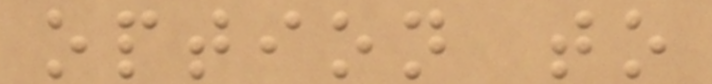option to
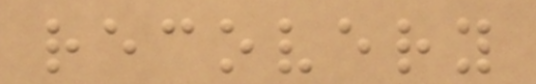recovery
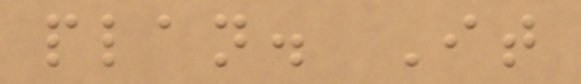plan. It
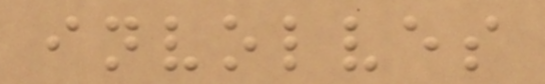involves
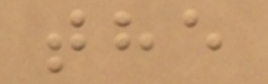the
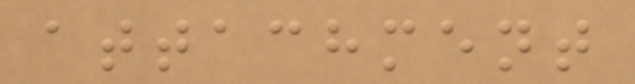attachment
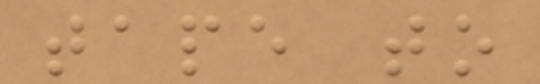tape to
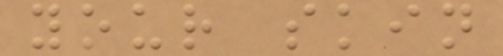your skin
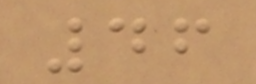46
